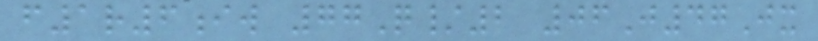f1r6iw 77Q/2 06J47Jx
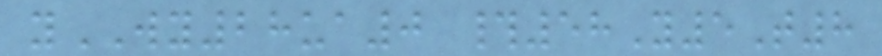yWY28ua0 #58Y5T8
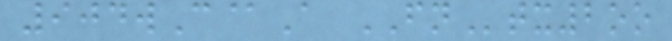904wC@A FNtx2oo
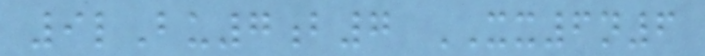9lBu7b7 XX6n6
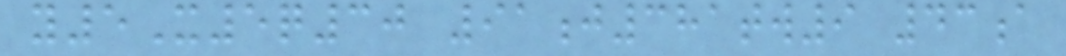y5X5q30 91j381tw9 43a
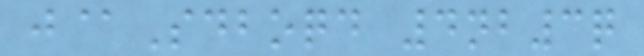j@Sdboqd 4nb3q
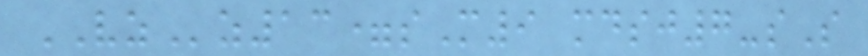VZz13=sM9 mdsj7-sS
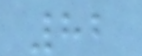82
